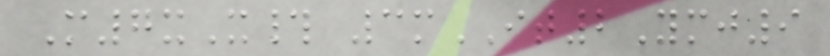M7xX# 3mIT2Ymj9
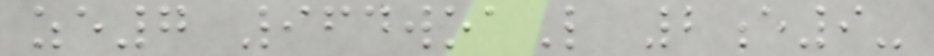ze7 964woaL 2e9-
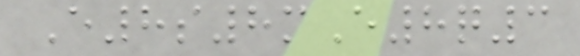E8s8mE8q3
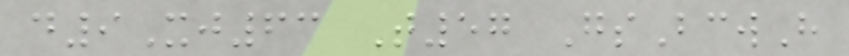d9Xj63 T57 GsBcwH
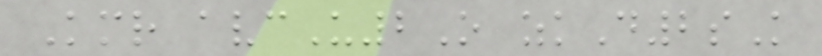Kmr avcU2O zkD2sK
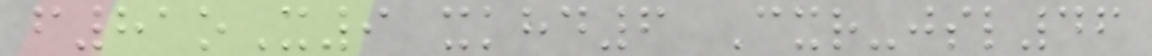f81oX9 xkhd6 Cxr-jsl46
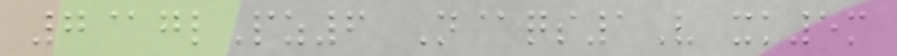7@glPz6 N@qs1V xk5m
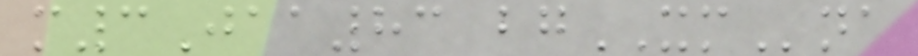m3Jaa83 bgXMna
